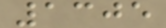1305
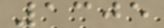1305
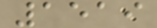1519
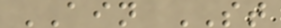AIN ST
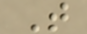T
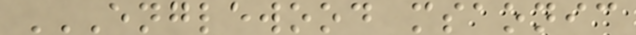ENGLEWOOD MSAONIC
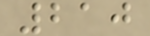210
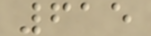615
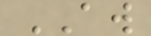AW
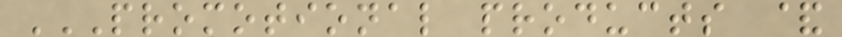PROMOTIONAL PRODUCTS &
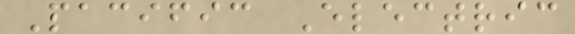Pacific Electric
